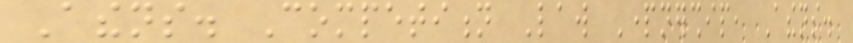Athens. Competition Law Partnership, Athens.
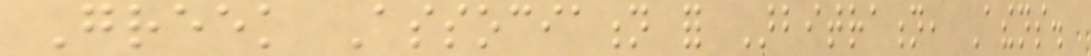Greek Association for Arbitration, Athens.
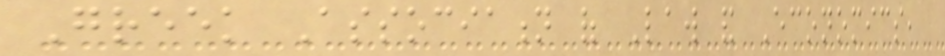Greek Association of Law and Economics,
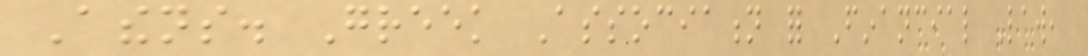Athens. Greek Association for Financial Law,
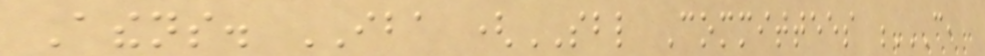Athens. IBA (SBL Committees C,
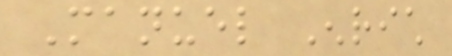Manuel Enrich
